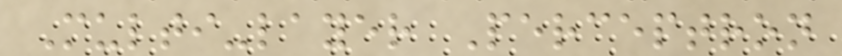Multi-layer Perceptron
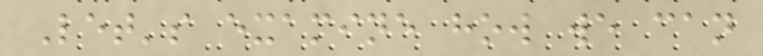Let's examine how we can
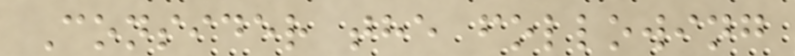Consider the following
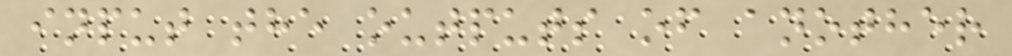input the outputs of another
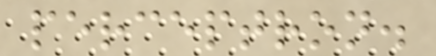perceptron.
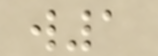w1
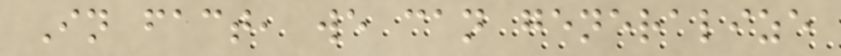In fact, we can generalize
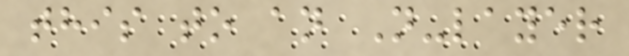this to an N-layer
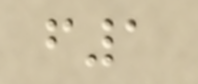f1
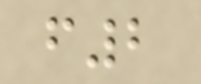f2
